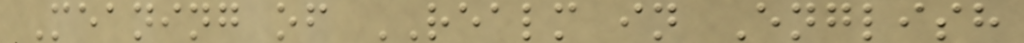Meaning of REALM in English
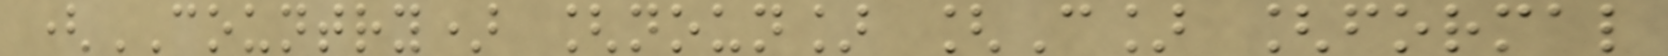(COUNTRY) [noun] [C] [formal
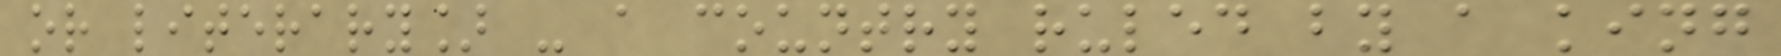or literary] - a country ruled by a king
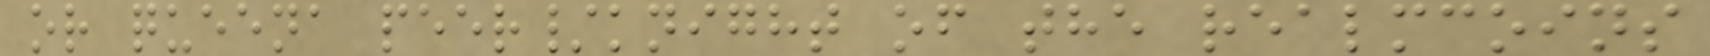or queena peer/knight of the realmcoins
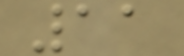11
